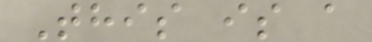This is a
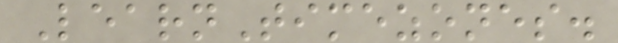LearnTimezones.
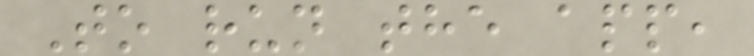To run the app,
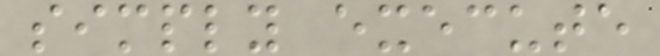simply execute
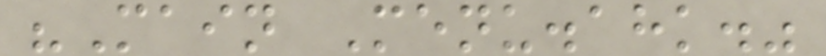"Main Menu.ahk."
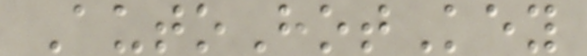AutoHotKey
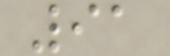91
